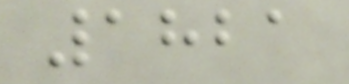1821
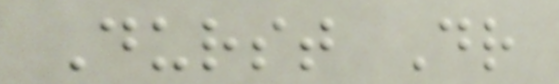Durst Dr
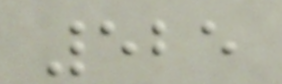525
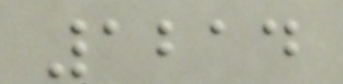1214
